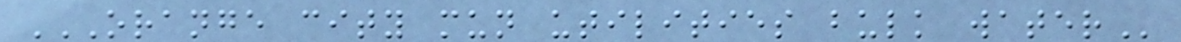ORANGE CITY MUN UTILITIES BULK WATER
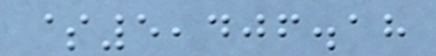$5,406.18
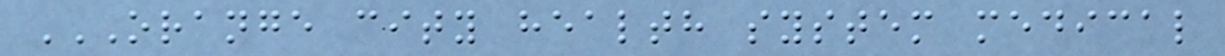ORANGE CITY HEALTH SYSTEM MEDICAL
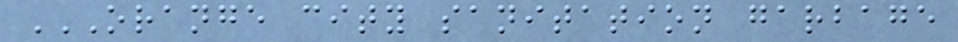ORANGE CITY SANITATION GARBAGE
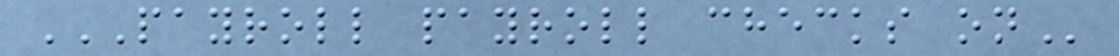PAYROLL PAYROLL CHECKS ON
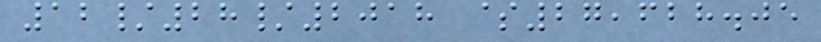12/28/2018 $27,628.05
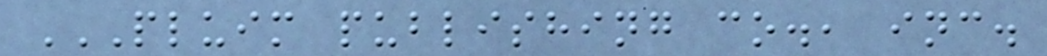PLUIM PUBLISHING CO., INC.
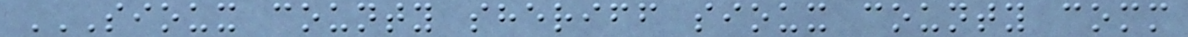SIOUX COUNTY SHERIFF SIOUX COUNTY COMM
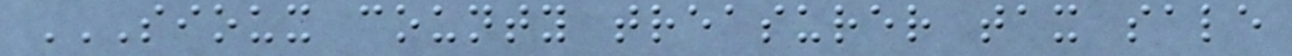SIOUX COUNTY TREASURER TAX SALE
